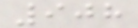908
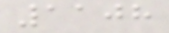1108
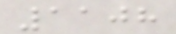1108
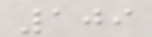109
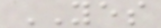YES
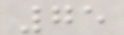75
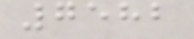7582
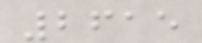2615
